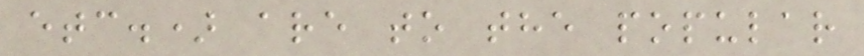etc.) are to the popular
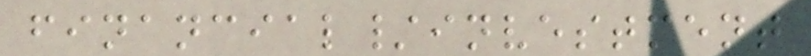financial/investment
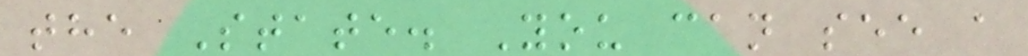the State. You can see a
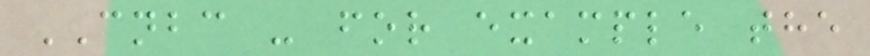CNBC - for example the
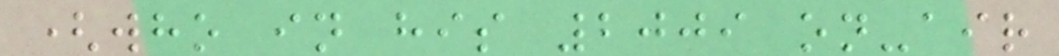(who in his 2009 on-air
